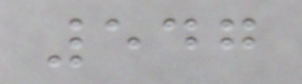547
